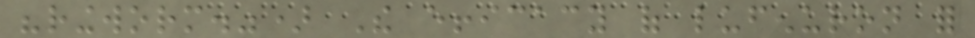"ringworm.") The efficacy of lufenuron for
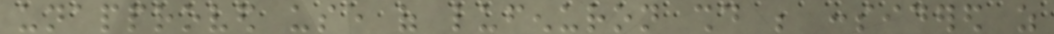unapproved use of lufenuron should be considered as
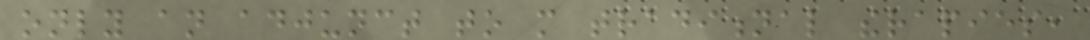only an adjunct to more traditional therapies,
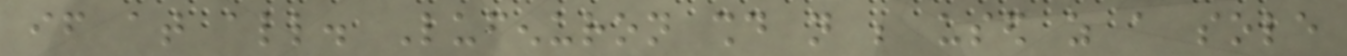if at all. Lufenuron should not be used as a sole
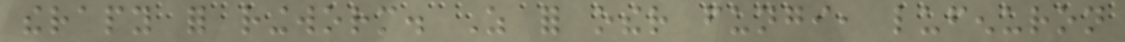therapy for ringworm. As for other fungi, lufenuron
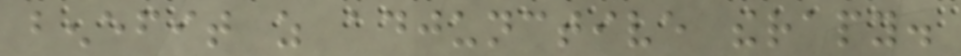benefit as adjunctive therapy.
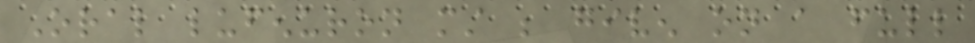Oral lufenuron must be given on a full
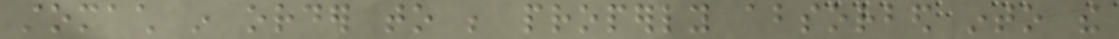stomach in order to be properly absorbed into the
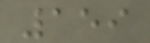159
